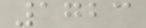1723
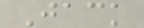Jack
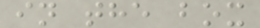in the box
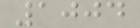1004
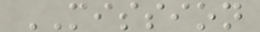MISSION
